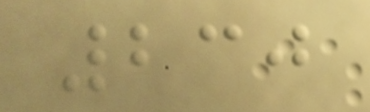230
